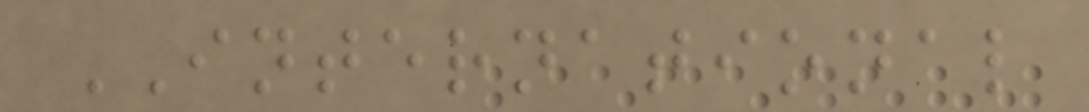INTERNATIONAL
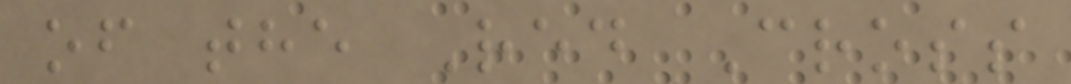of the Red Cross
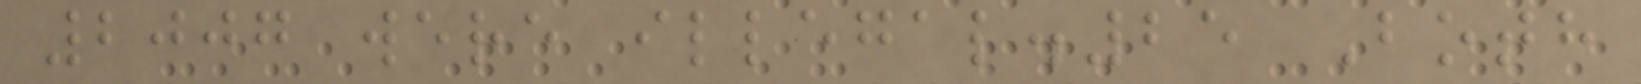2007 were illegal.25 Both
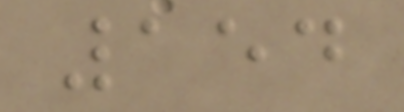154
